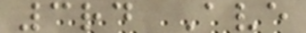3rd Ave
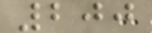200
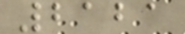2121
